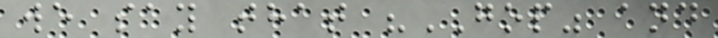we say that "GOP" and
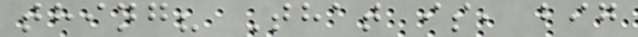thing? That is, big
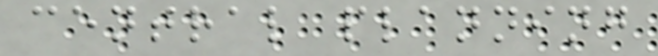central planning
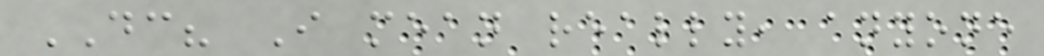DC? I mean really, anyone
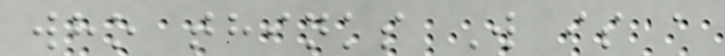who thinks W is a
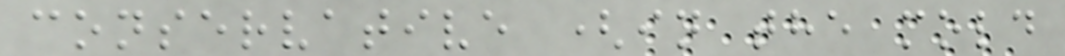conservative (in the mold
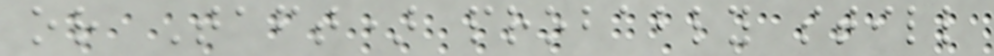or Taft) probably still
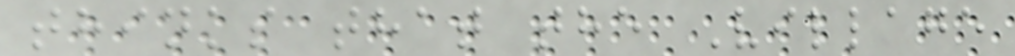thinks that the Village
